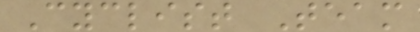Cyclist Team
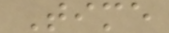Time
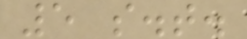5 s.t.
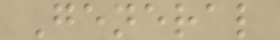General
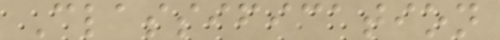Classification
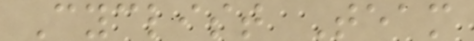Cyclist Team
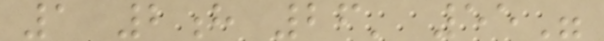1 2h 26' 55"
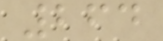264
